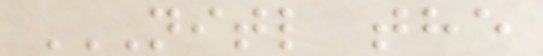NITL THE
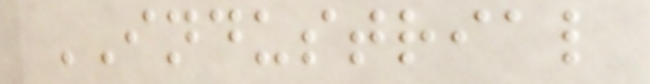INDUSTRIAL
